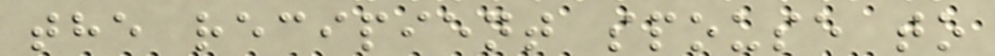the recipient spouse to
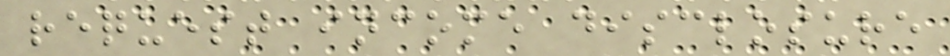request income disclosure
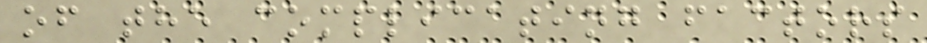of the complicating factors
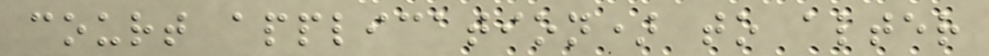court application) to alter
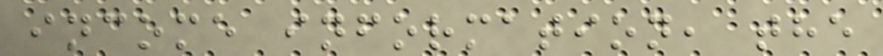income information, the
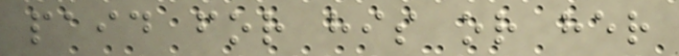paid for his or her
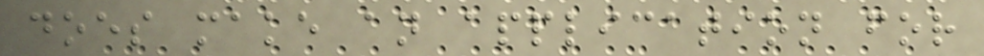does make an application for
